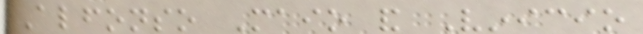Alfonso Maio and Vinicio
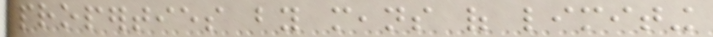properties by means of limiting
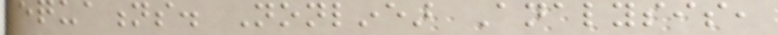equations. Nonlinear Analysis,
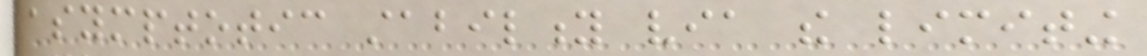asymptotic stability via the limiting
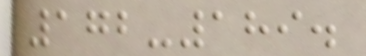172-189.
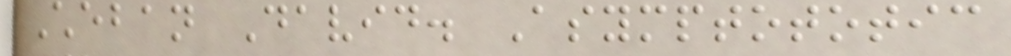Cheban David. Asymptototic
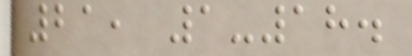21, 1-18.
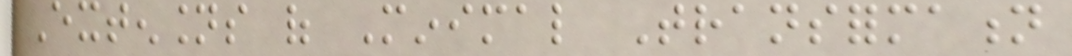Extensions of Minimal Transformation
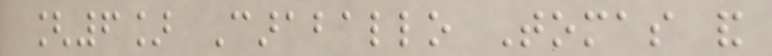[6] Caraballo Tomas and
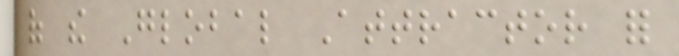of the Global Attractor for
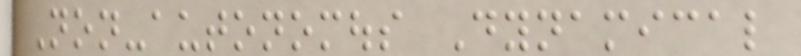Non-autonomous Dynamical
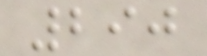290
